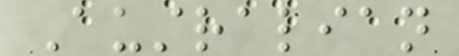Australian
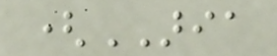(ARIA
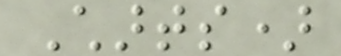Charts)
